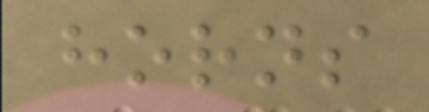horns
